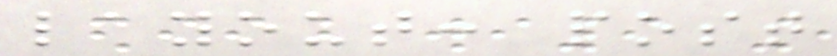layout: post
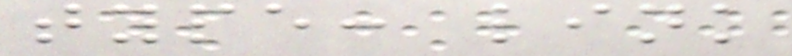type: link
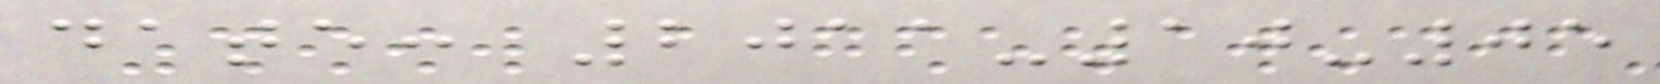date: 2011-10-05
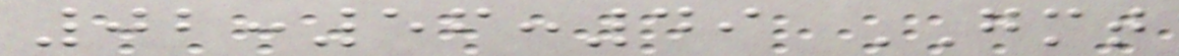02:56:49 GMT
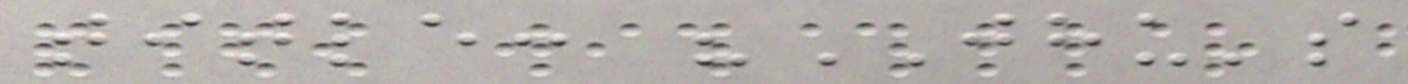title: "JHU's
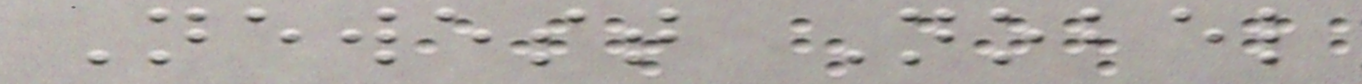Newest Nobel
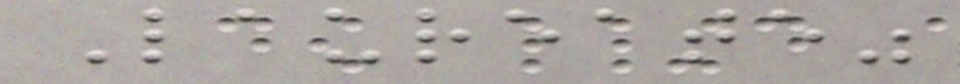Laureate"
